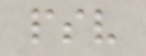psv
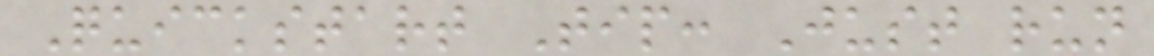Quickstart Tip: Just run
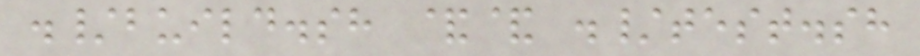./build.sh && ./test.sh
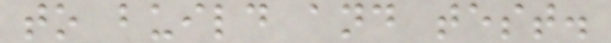to build and test.
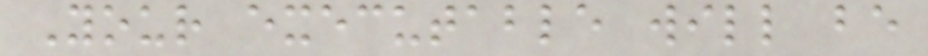Your executable will be
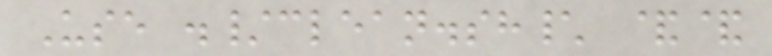Use ./clean.sh\ &&
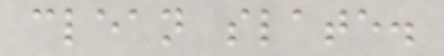clean slate.
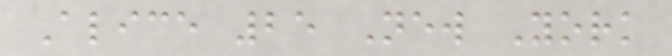Alice 25 New York
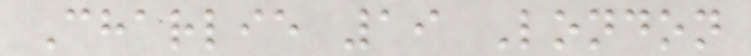Charlie 19 London
